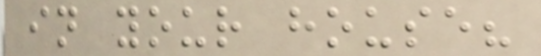in your house?
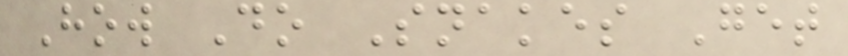How Do Snakes Get
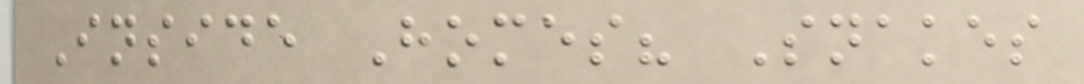Inside Homes? Snakes
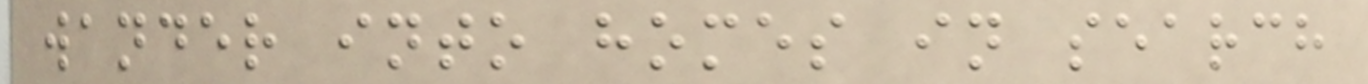wander into homes in search
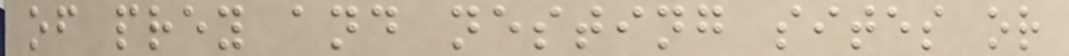of prey and nesting sites or
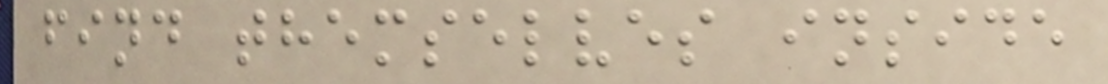find themselves inside
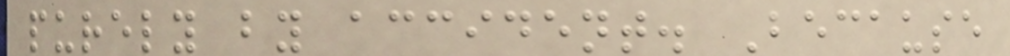purely by accident. Because
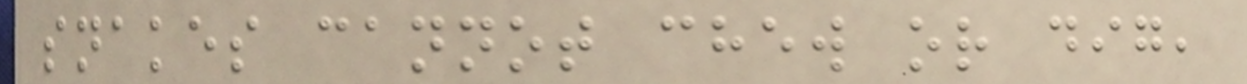snakes cannot chew or dig,
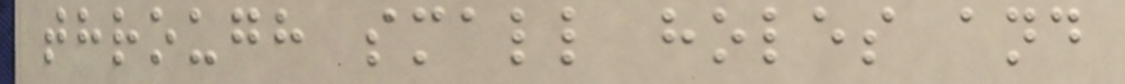through small holes and
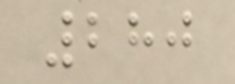280
